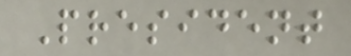President
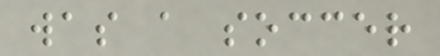was a soccer
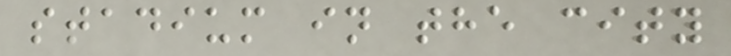stadium in the city
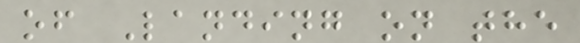of Landing on the
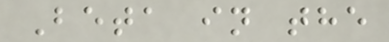Beta in the
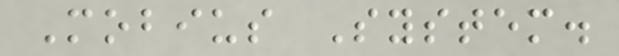Mobius System.
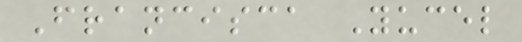Francisca Yucel
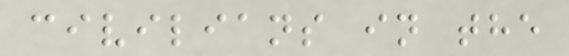civilians in the
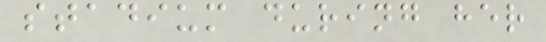stadium during her
